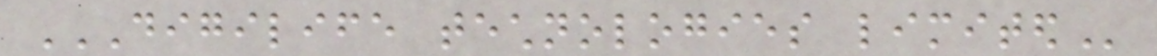DIGILIFE TECHNOLOGIES LIMITED
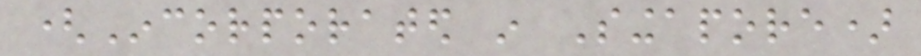(Incorporated in Singapore)
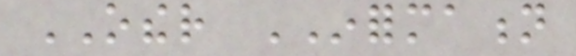OTHER INFORMATION
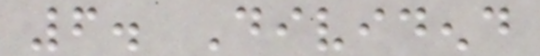6. Dividend
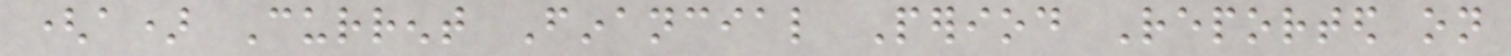(a) Current Financial Period Reported on
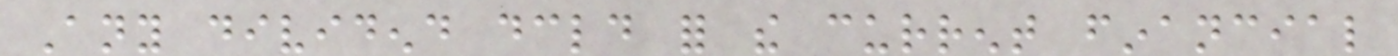Any dividend declared for the current financial
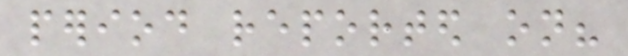period reported on?
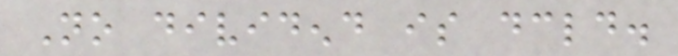No dividend is declared.
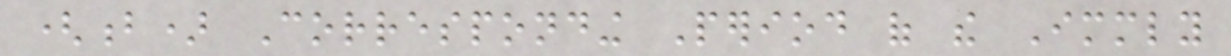(b) Corresponding Period of the Immediately
